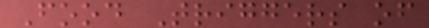Food Triggers of
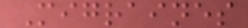Migraines
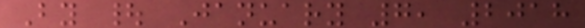By | January 7, 2018
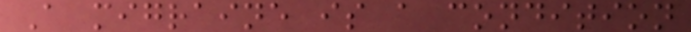A migraine is a condition
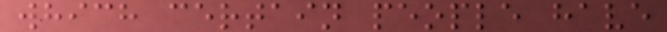which certain people have
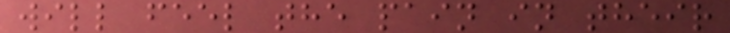will feel the pain in their
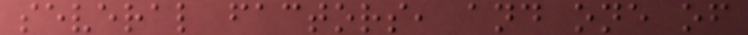several factors, and one of
